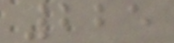225
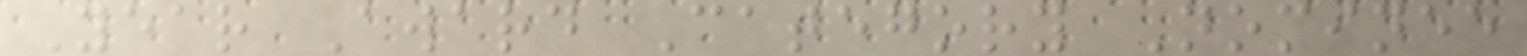Year Award Category Nominee
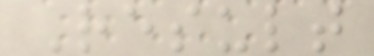Result
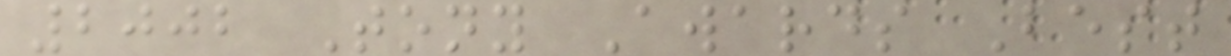2002 Tony Awards Best
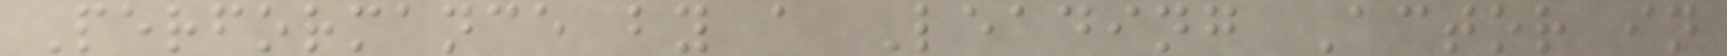Performance by a Leading Actor in
